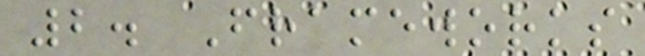2. Frameworks
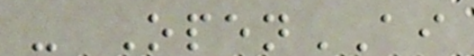- OpenAI
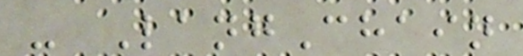- LangChain
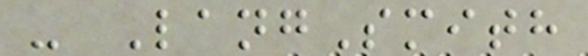- LangSmith
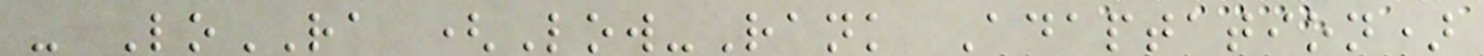- LoRA (Low-Rank Adaptation)
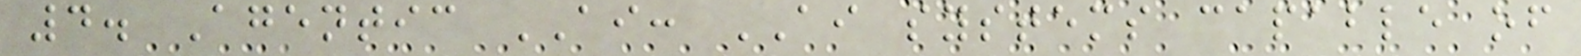4. Agentic AI: AI systems capable of
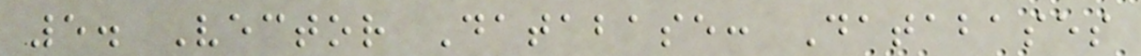5. Vector Database: Databases
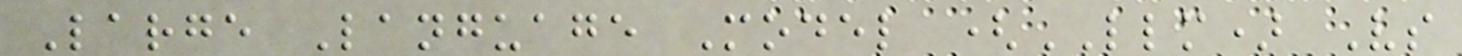Large Language Model (LLM) Vs
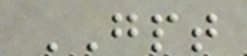GPT
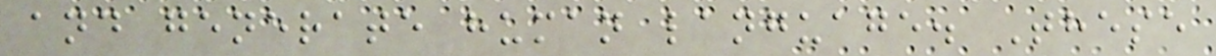and generate human language. These
